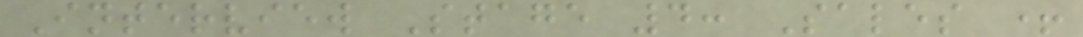Interview Stage 4: Sales +
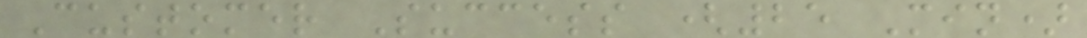Customer Success (25 Min)
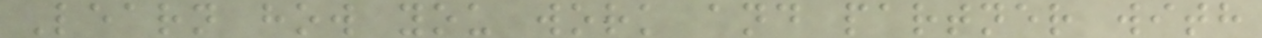Learn how you work and partner with
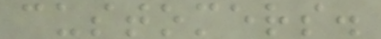customers.
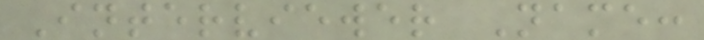Interviewer Name:
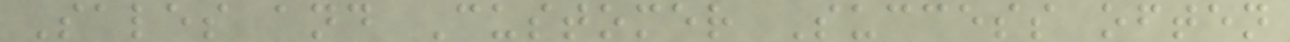Sales and Customer Success often
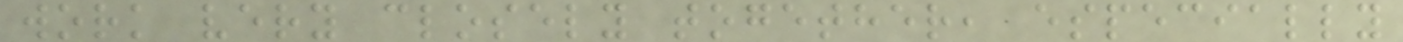work very closely together, especially
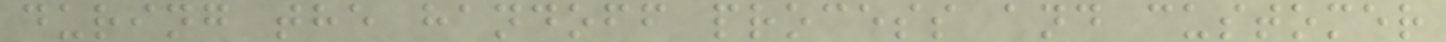during the handoff process and customer
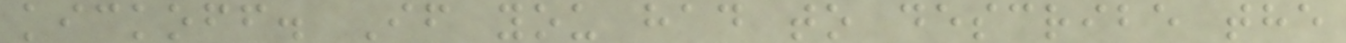kickoff. If you had to describe the
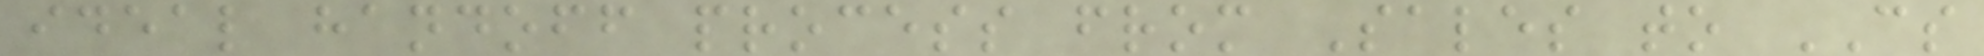ideal handoff process from Sales to CS
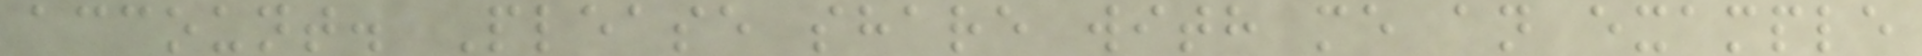account. Please share with me an example
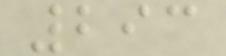293
